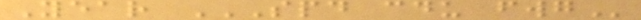Year SPD CDU FWG
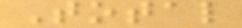Total
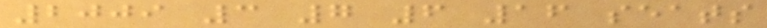2009 3 7 6 16 seats
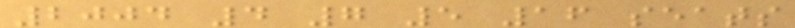2004 4 7 5 16 seats
